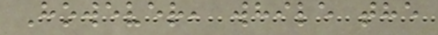However, while the
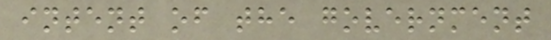intent of the government
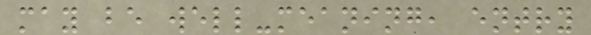may be well-meaning, entry
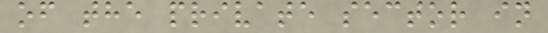of the private sector in
